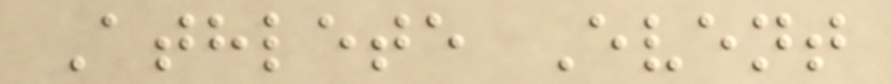Athlete Event
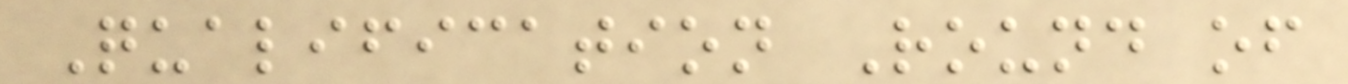Qualification Round of
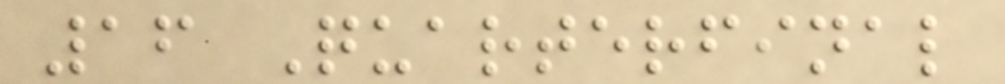16 Quarterfinal
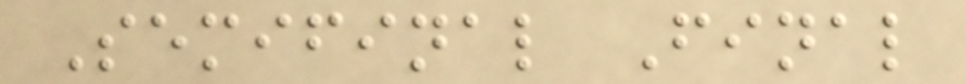Semifinal Final
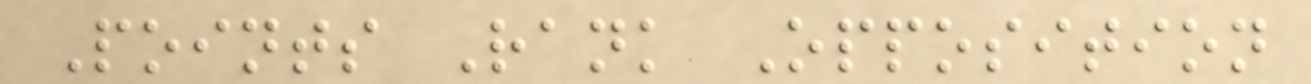Points Rank Opposition
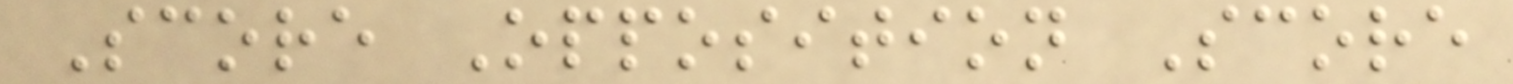Score Opposition Score
